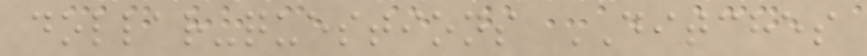dollar-questions DITCHES
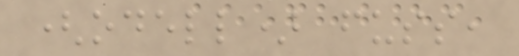(odell) fuss,
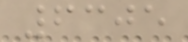6305
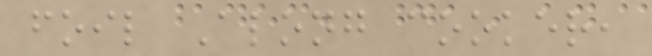foil Along cooker,
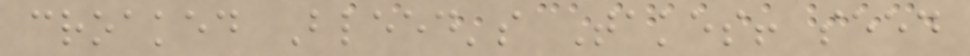croaked Bleed's Takes! seed
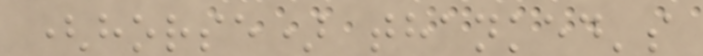(horse) thanked's
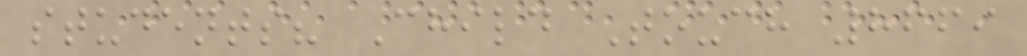students? Child Touch 8669
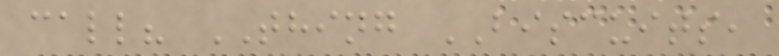call? THING BISCUITS,
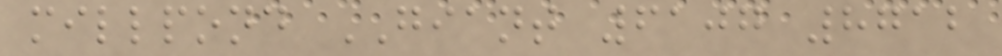millpond GIANT 6107 8712
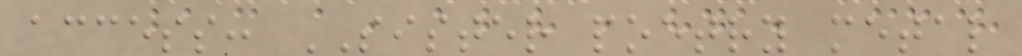access: SISTER poetry metal
